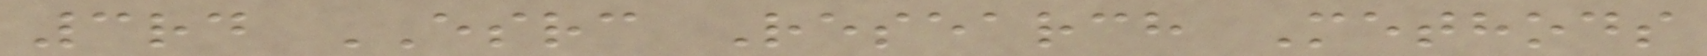3rd ESRC Research Methods
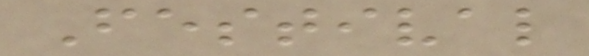Festival
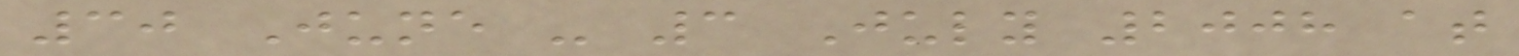30 June - 3 July 2008 at
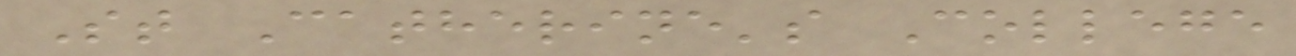St Catherine's College
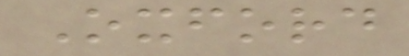Oxford
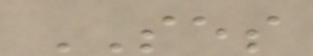SES
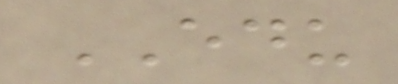EDU
